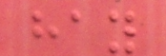hay
